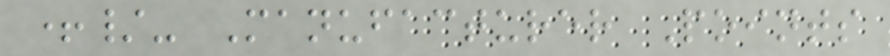+/- Manufacturer Points
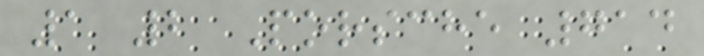1 2 Porsche 714
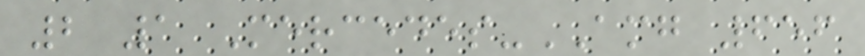2 1 Mercedes-AMG 656
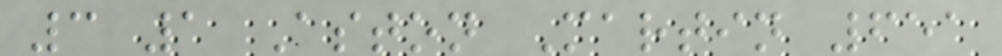3 1 Aston Martin 651
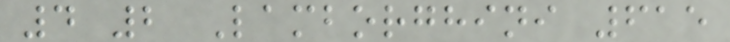4 2 Lamborghini 615
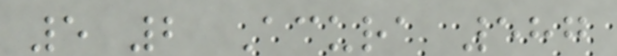5 2 Acura 587
